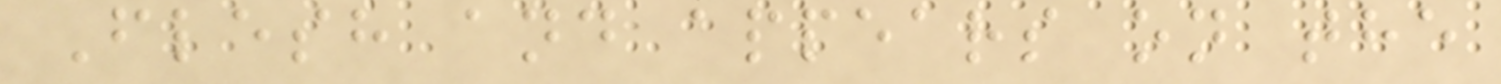Flesh and appears on the
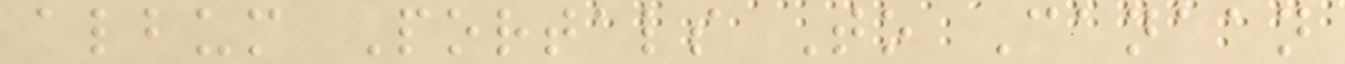album Portals To Canaan
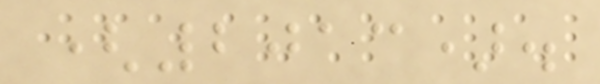(2013).
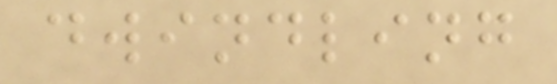dwindling
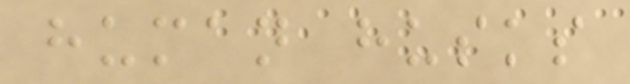human husks
